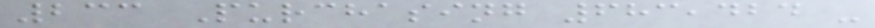233 Purchasing 683,424 -
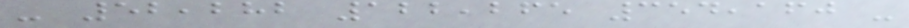- 52,282 122,265 354,160 -
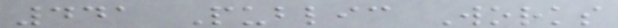441 Public Works
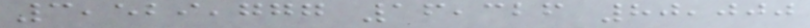3,529,777 16,326 80,000
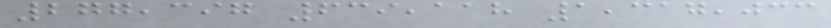277,397 639,118 1,317,033
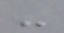-
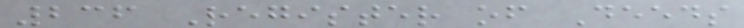236 Register of Deeds
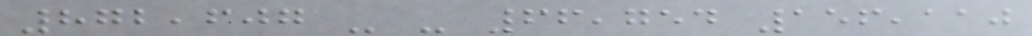872,607 - - 66,754 156,110
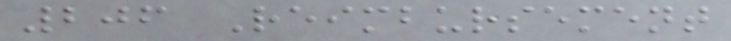206 Reimbursement
